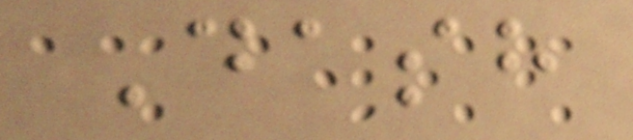Dash
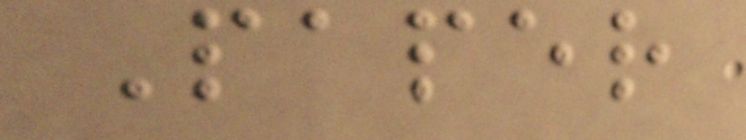Paper
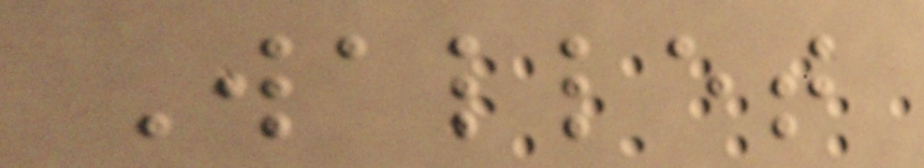Wallet
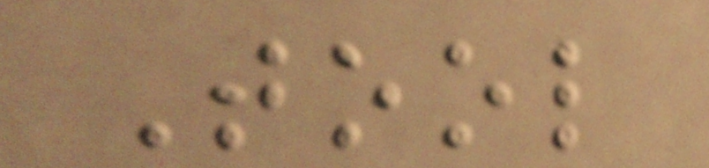Tool
